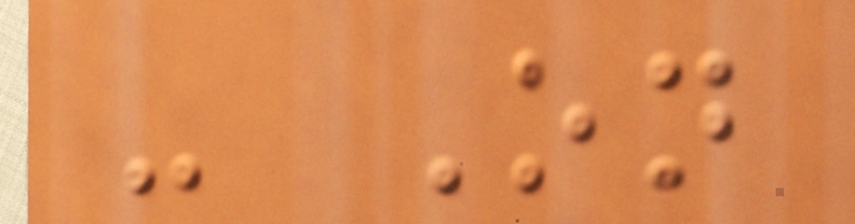- On
